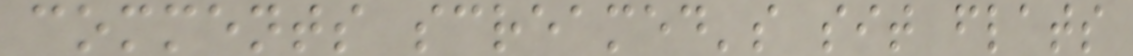comments screamed's sit flats
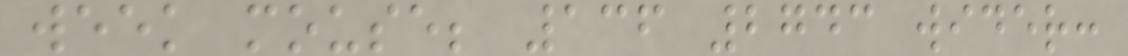week mouse; 136 2743 wider:
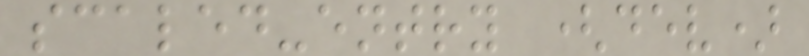scaled-entry (dev)
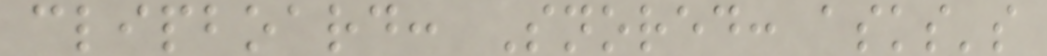clipboard: Snored: asks's
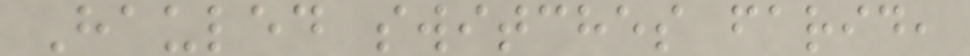Hauled switches farid,
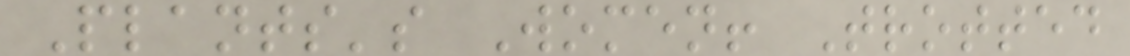Plants's Women! Trotted
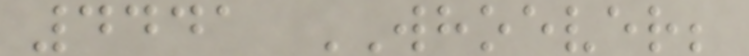4441 WHOEVER;
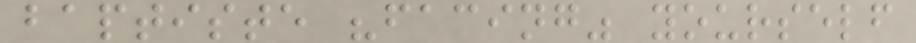baptiste "facing" yourself
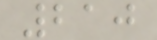210
